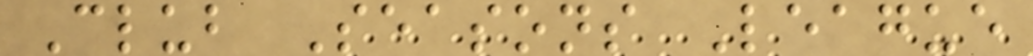Club Seasons League
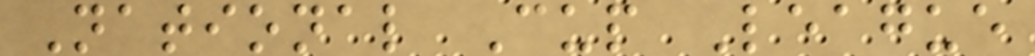National Cup League
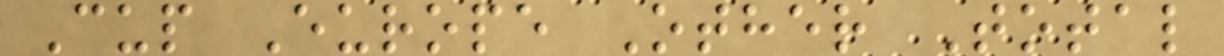Cup Europe Other Total
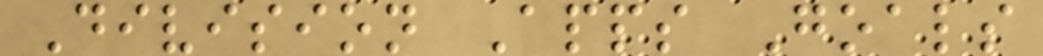Division Apps Goals
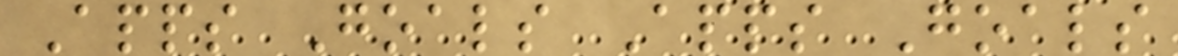Apps Goals Apps Goals
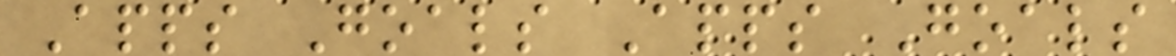Apps Goals Apps Goals
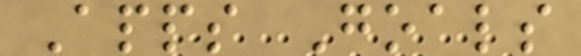Apps Goals
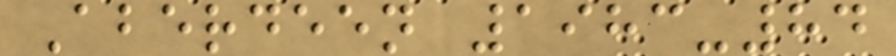Aberdeen 1983-84
